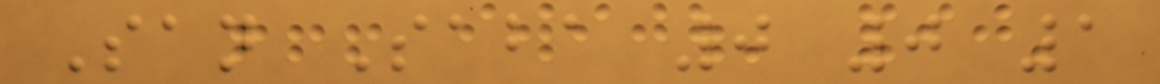San Saba 0 0 1
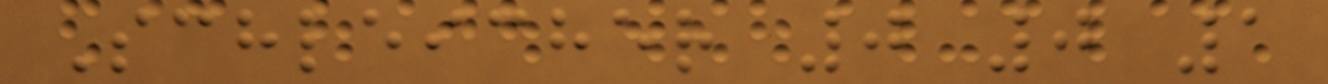Schleicher 0 0 1
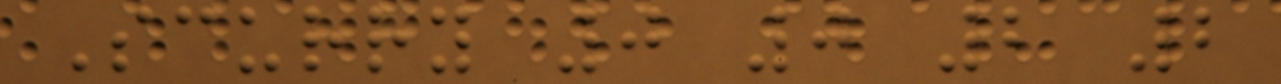Scurry 0 0 2 2
